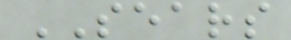SEARS
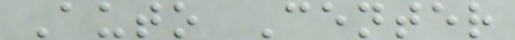Auto Center
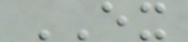EX
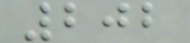202
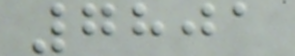7801
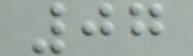07
